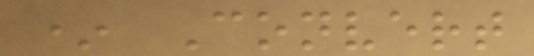* Convert
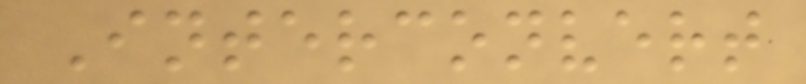Interconvert
